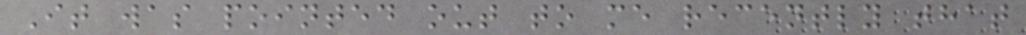It was pointed out to me recently that
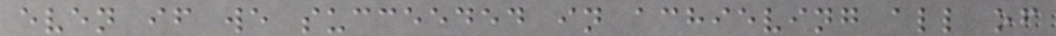even if we succeeded in achieving all of
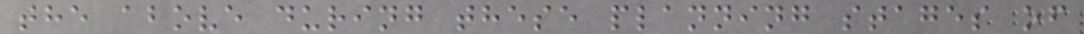the above during these planning stages of
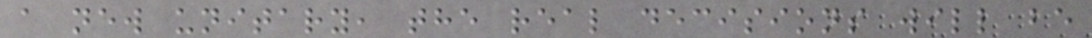a new unitary, the real decisions will be
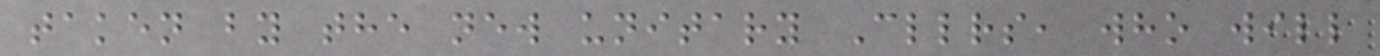taken by the new unitary Cllrs, who will
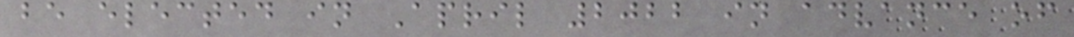be elected in April 2022 in advance of
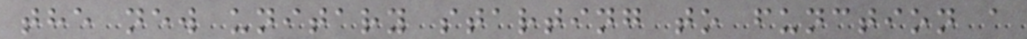the new unitary starting to function a
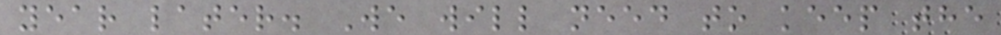year later. We will need to keep the
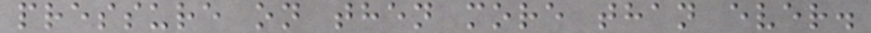pressure on then more than ever.
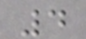4
